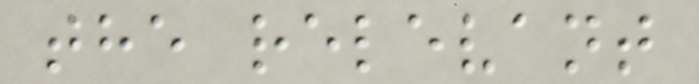the relevant
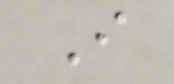I
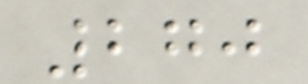270
